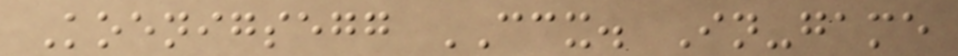Koenigsegg CCX. In-game
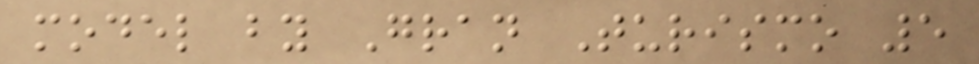model by Gran Turismo 5
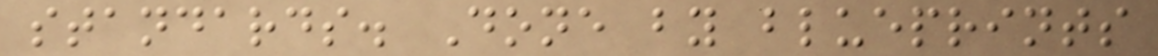standards. Done by blueprints
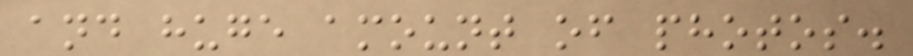and huge amount of photos.
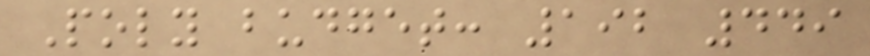Poly budget: 192 449
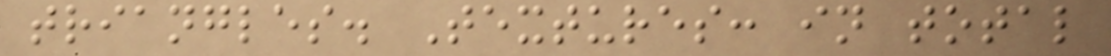triangles. Textures: in total
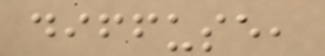diffuse,
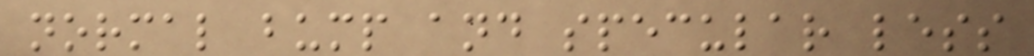normal bump and specular less
